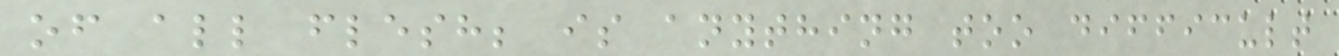of all flesh; is anything too difficult
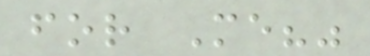for Me?"
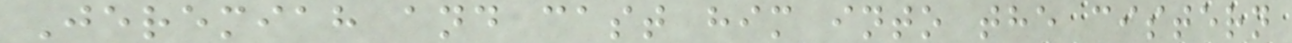Jeremiah and cast him into the cistern
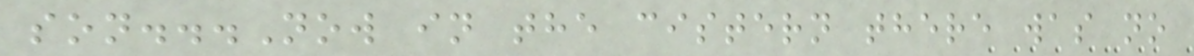son...Now in the cistern there was no
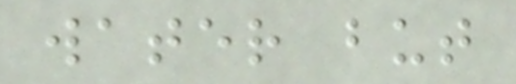water but
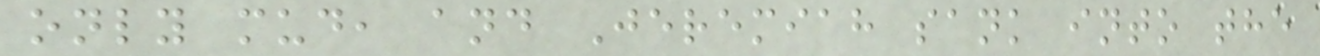only mud, and Jeremiah sank into the
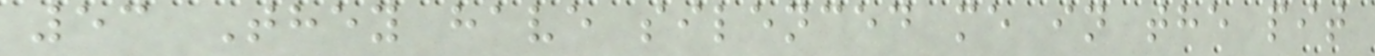53 They have silenced me in the pit
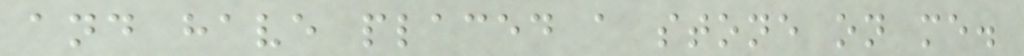and have placed a stone on me.
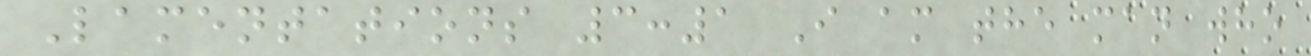Lamentations 3:1 I am the man who
